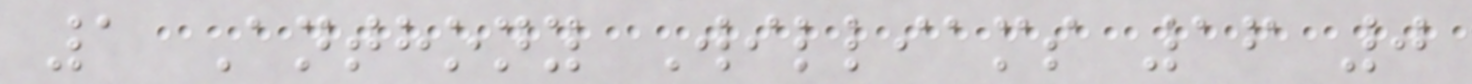1 Anthony Williams 16 0
